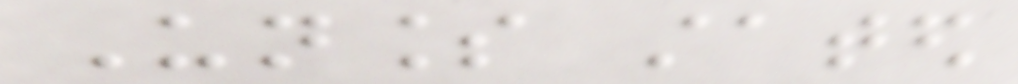Unless stated
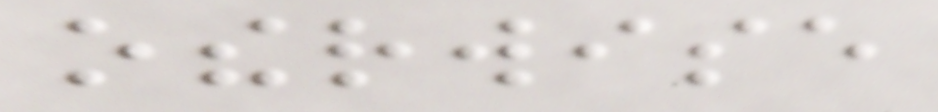otherwise
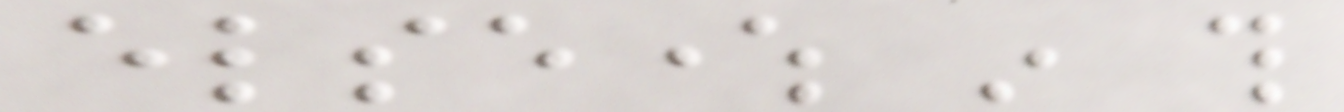elsewhere in this
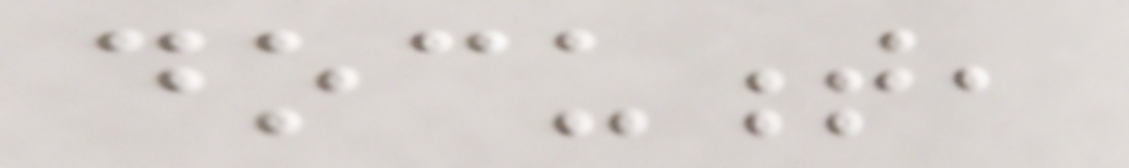document,
